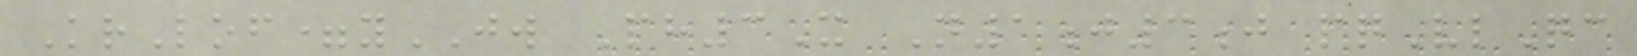KrLof=yJW Ph3X N1j3j pqVlQc
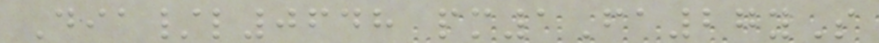Dia/l0648 pm1Fa27yS
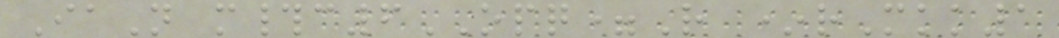IaN m#c6OPQ=R *rMkk1
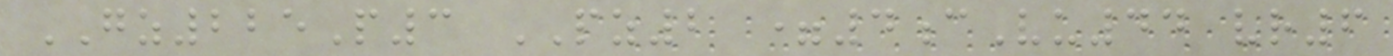GZ225P3 PZ2 =4cVu44 vr6
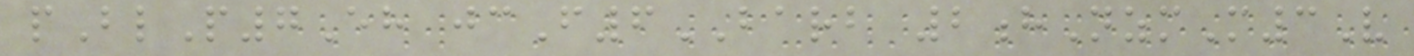pBlP7Eh jcF6BARB 2hNzmM3V
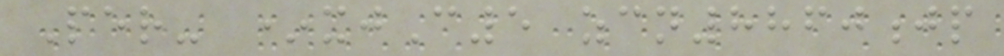Per- *xjC5 zcn8860jp
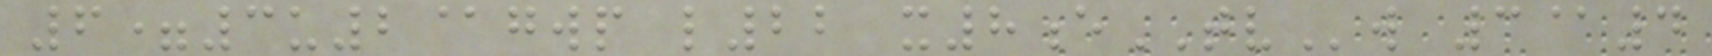6=3u2@gwp l22 x8eTVw 3@4
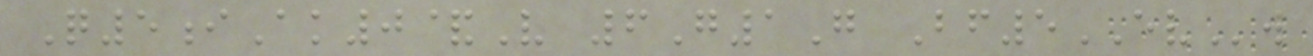Q5iAk0&V 6G1G Bf5EVw
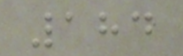184
